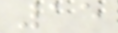15
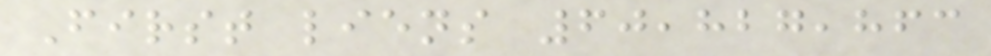First liens 60,827,863
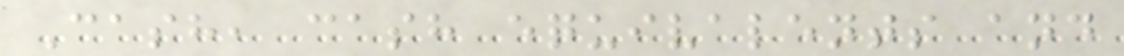Cash, cash equivalents and
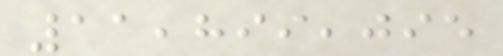11,899,095
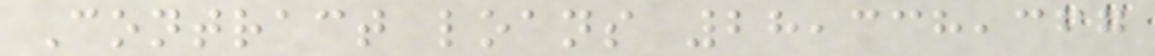Contract loans 28,338,367
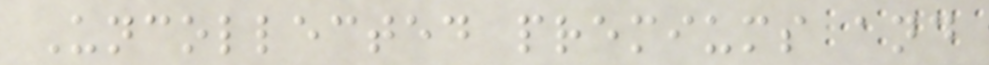Uncollected premiums and
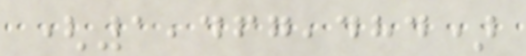(1,467,484)
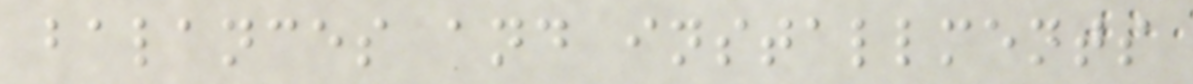balances and installments
